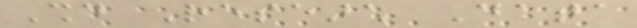Should Research Data
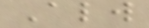Always
